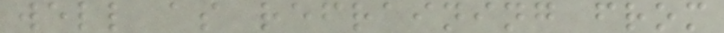well as refraining from
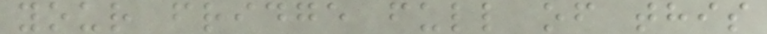your fridge full of this
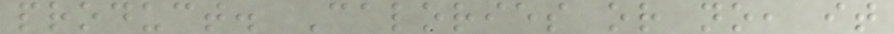product. Calories or no, it
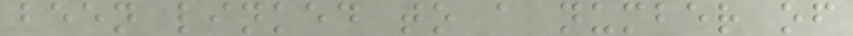been linked to a number of
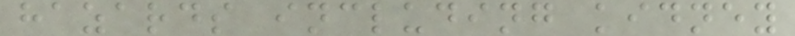hazards including kidney
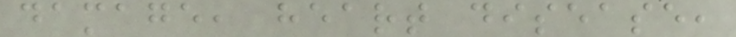damage, heart disease,
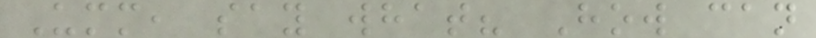Umm, say what? How can
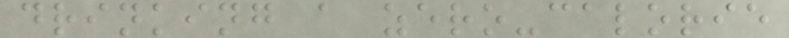drinking a zero-calorie
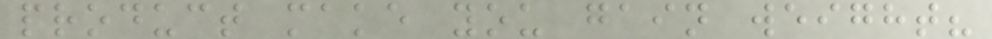product make you gain weight?
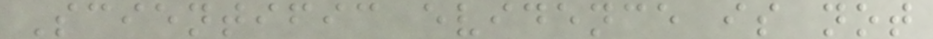Scientific evidence is not
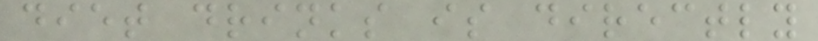diet drinks is directly
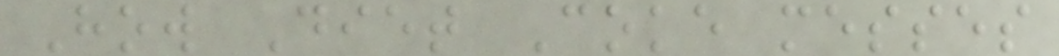How Diet Coke messes
